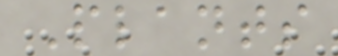Plants
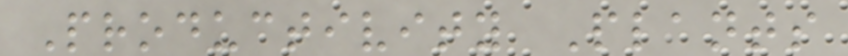Productivity Plants
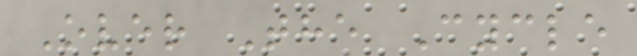Over The Cycle
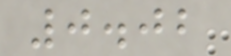0.02
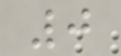0
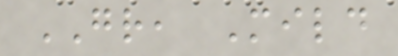GR, Mild
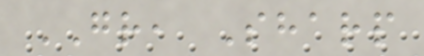GR, Sharp
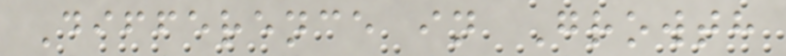Difference in Growth
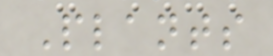Plants
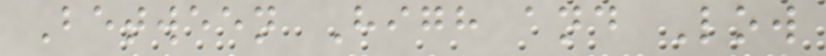Between High and Low
